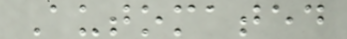Automated
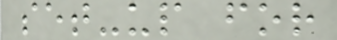set-up for
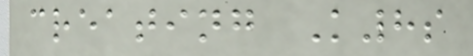creating K8s
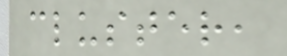cluster,
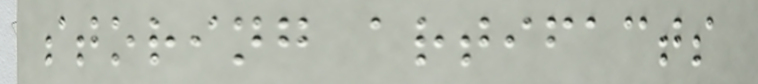storing artifacts
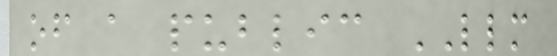of a public LLM
